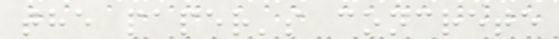the paper's concrete
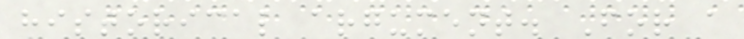historical argument. For a
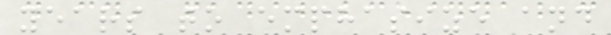years to emphasize and
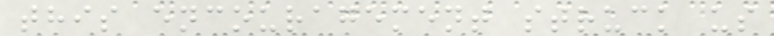this encouragement struck us
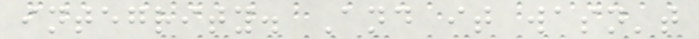integrity. And it wasn't
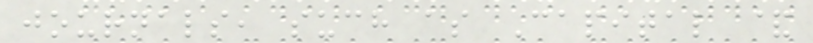journals, such as Capital &
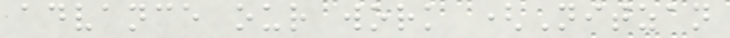advance our work (Nitzan
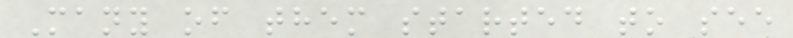Many of them started to see
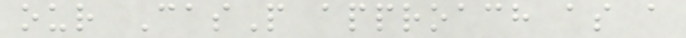our CasP approach as a
